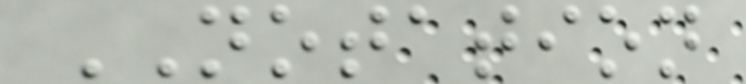NOTATION
